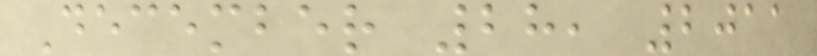December 28, 2011
